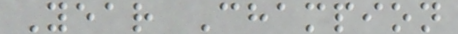Year Champion
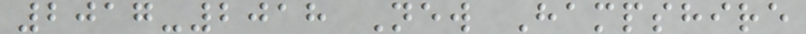2017-2018 New Hampshire
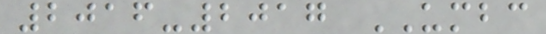2016-2017 UMBC
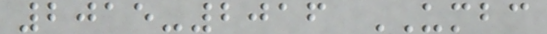2015-2016 UMBC
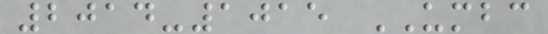2014-1015 UMBC
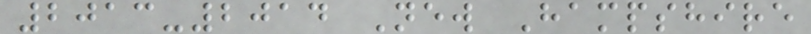2013-2014 New Hampshire
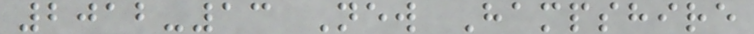2012-13 New Hampshire
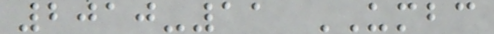2010-11 UMBC
